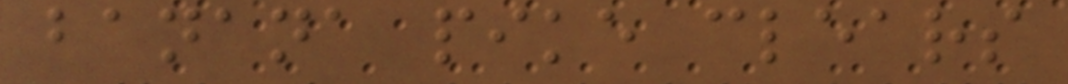banana pike clears
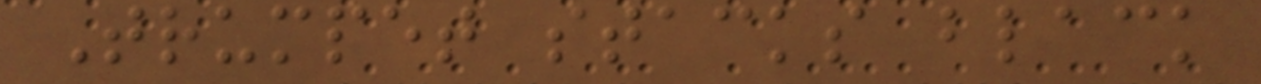Trumpet stacks black
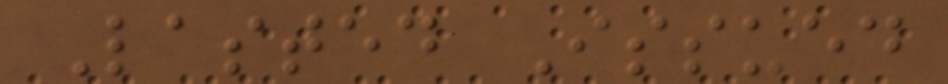Lasted Issued
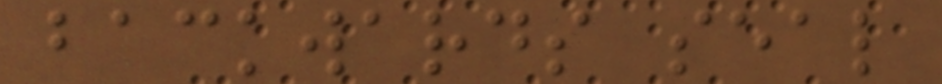backwards seal
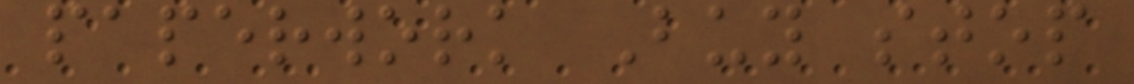paperwork Buy stop
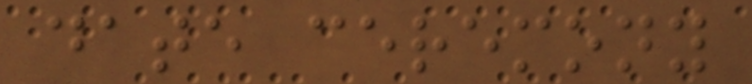date ceremony
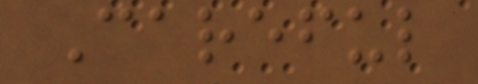Careful
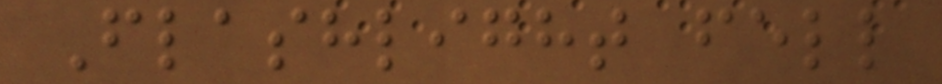Flashlight fell
